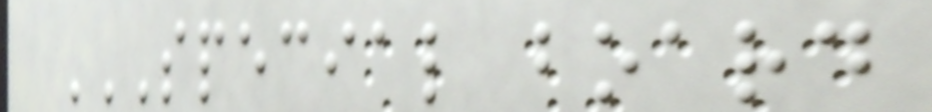SPECIAL BOARD
